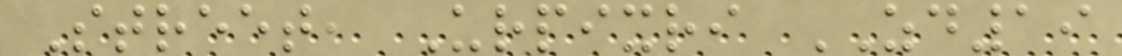Street, Urpixri ZD19
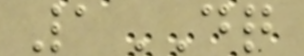1DQ
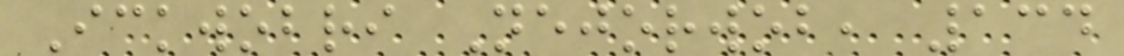Ickwobri Nejorwob, 134
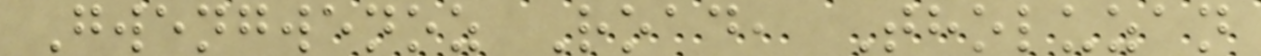Gwengwenoz Road, Tholuzan
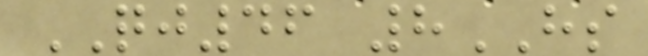QJ46 8HS
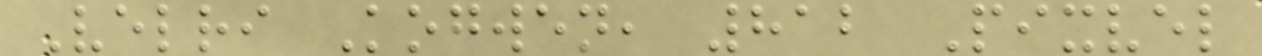Velri Kogwen, 812 Pixvel
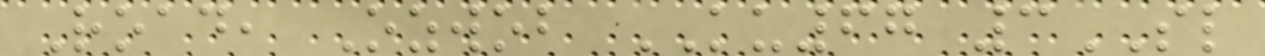Road, Ozwob KU67 3SL
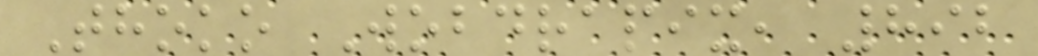Thoko Wobdrapix, 892
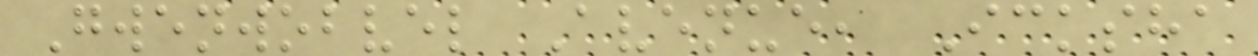Gwenwobvel Avenue, Icksha
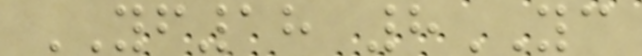YF18 8YC
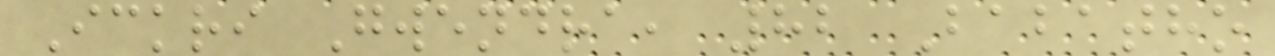Ickri Gwendra, 82 Babatho
